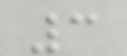3
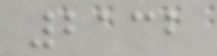2132
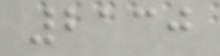2130
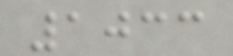1033
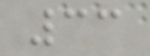33
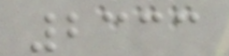2333
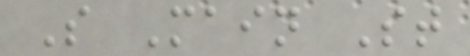S Main St
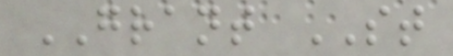GRANT ST
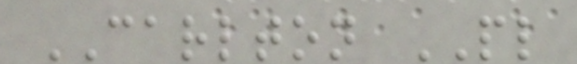CARLTON PL
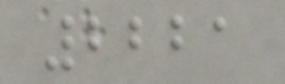2221
